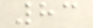83
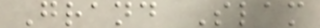Grand Slam
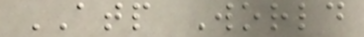ATP World
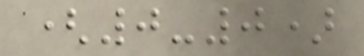(0-0)
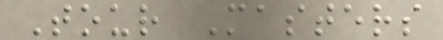Tour Masters
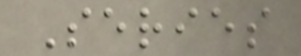Series
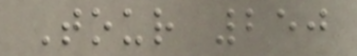Tour 250
